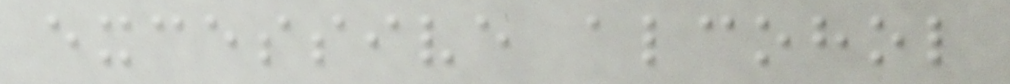excessive alcohol
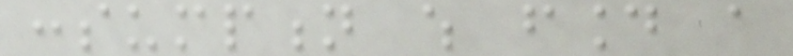consumption which found a
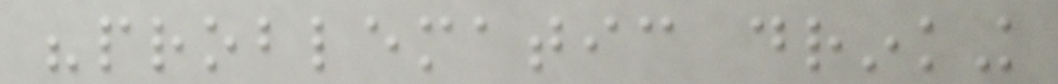"problematic drinking
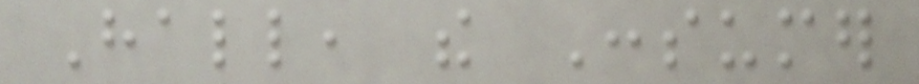Hall, the Consumer
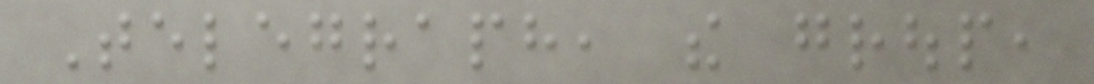Telegraph, the group,
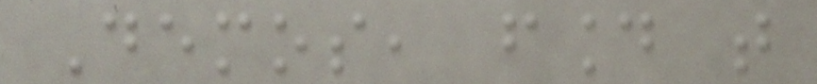Demos, found that
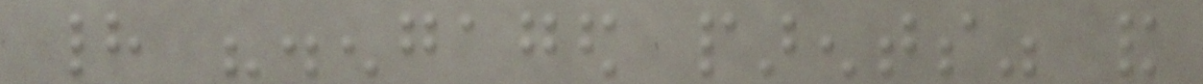had "disengaged parents" and
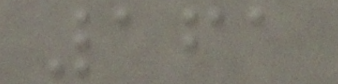161
